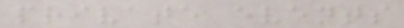private events
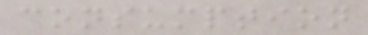consumption
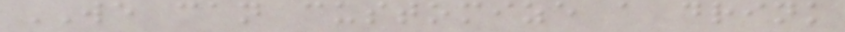WE can customize a drink
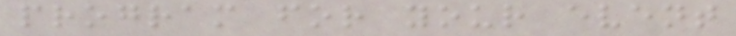program for your event
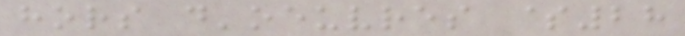hors d'oeuvres $28
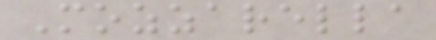Mozzarella
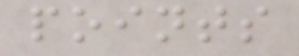points
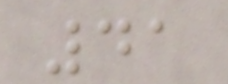41
